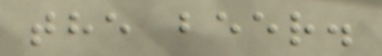the beer.
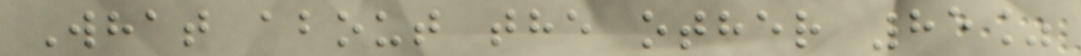What about the other 85%
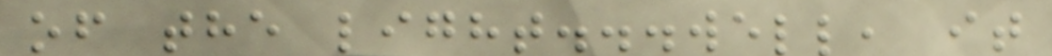of the light...well, it
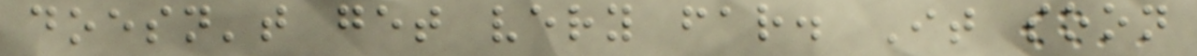doesn't get very far. It soon
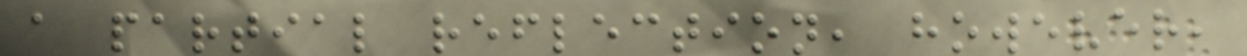a partial reflection, however,
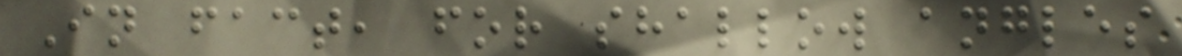In fact, for shallow angles
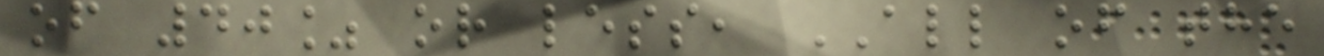of 40% or less, ALL of the
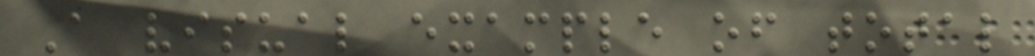A visual example of total
